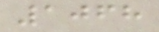1068
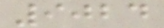9024
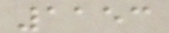1153
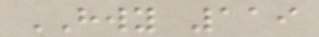HWY 119
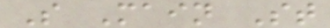S Main St
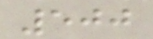500
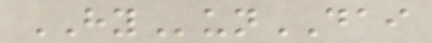HYunDAI
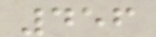456
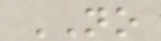NO
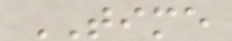TIME
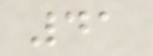41
